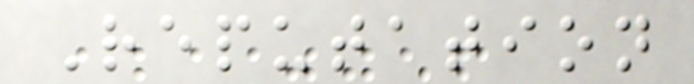Reputation
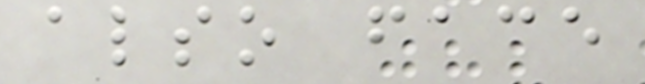also face
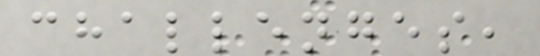challenges,
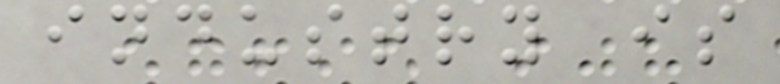industry is
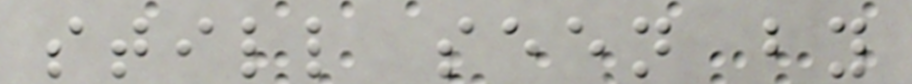still seen by
